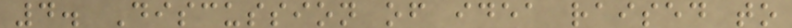4. Discussion of idea raised to
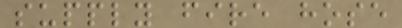supply fire hose
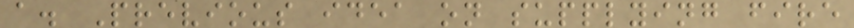a. Previous idea on supplying fire
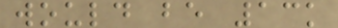would be 13k
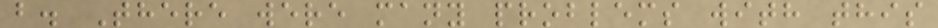b. There were many problems with this
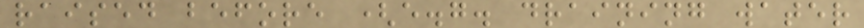raised before (e.g. draining water
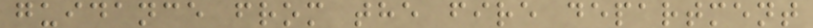guidance from the fire department
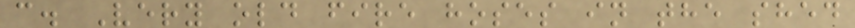c. Very old fire hoses in the shed
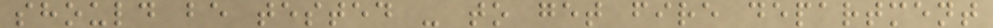should be tested - to get fire department
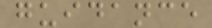guidance
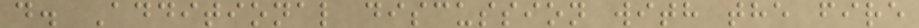d. Additional discussion with the fire
